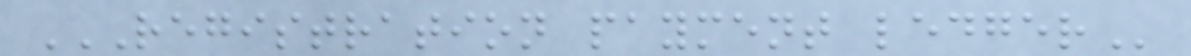REGISTRATION PAYMENT LEDGER
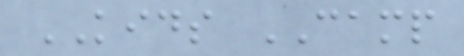KIDS CAMP
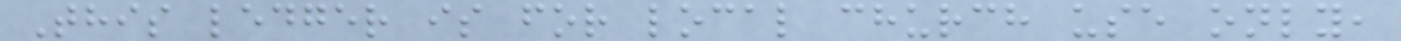This ledger is for local church use only,
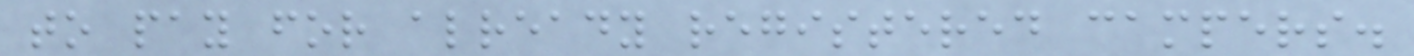to pay for already registered campers.
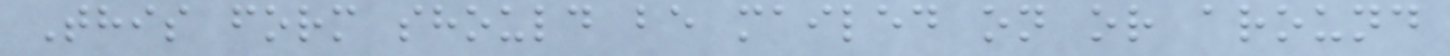This form should be mailed on or around
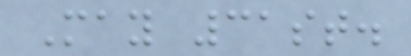May 31st.
